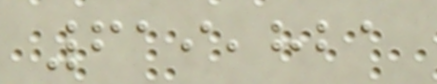619,821
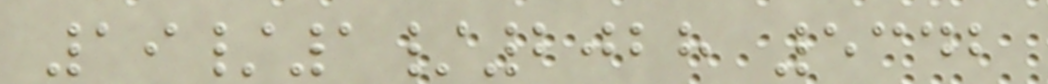19/1/2028 5342
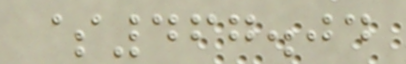$467.04
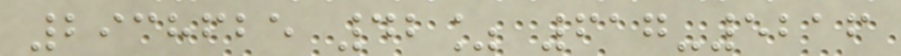2938625 42% 617-5216
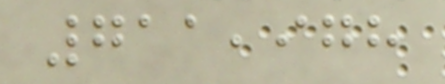711,978
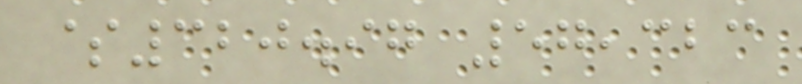$320.97 57,323
